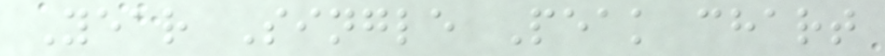Year Single Peak chart
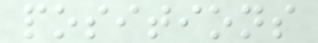positions
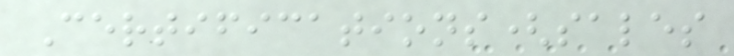Certifications(sales
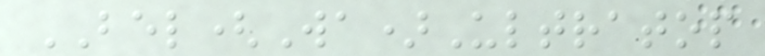BEL(Wa)Ultratop
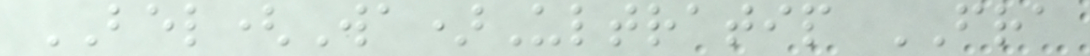BEL(Wa)Ultratip FRA
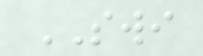SWI
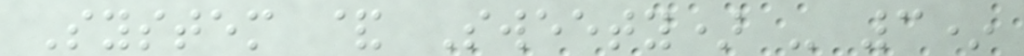System & Sweety) - 3*
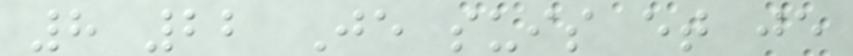8 22 Je suis et je
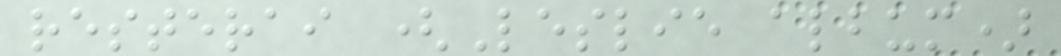resterai (Leslie album)
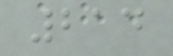214
